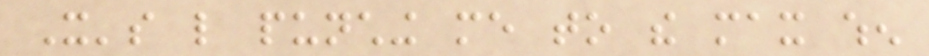It's like punching me to the max when
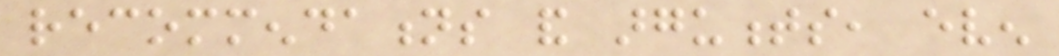recommendations and arguments, even
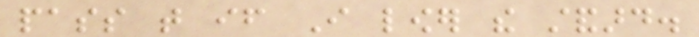pass that if I lower the standard.
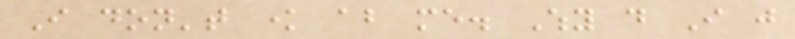I don't know about me. Why do I just
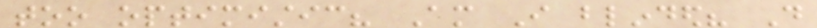too optimistic? Am I blinded? Do
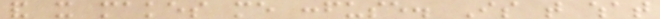and it makes me confuse. Is that what
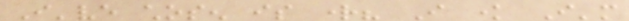I've chosen is right? I know I'm
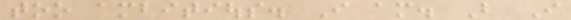too ambitious. I am. But I
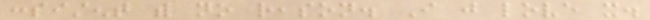consistent with no reason. I just love it.
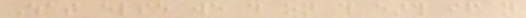What else we do on this earth if not
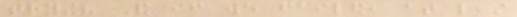trying? And if we failed, at least
